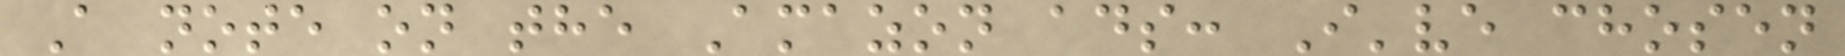A note on the Amazon ads: I've chosen
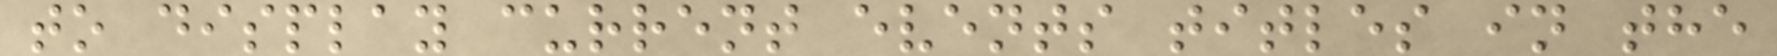to display current events titles in the
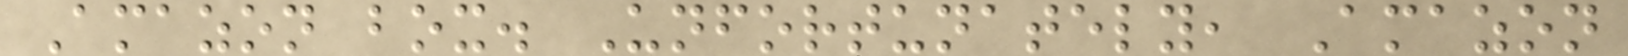Amazon box. Unfortunately, Amazon
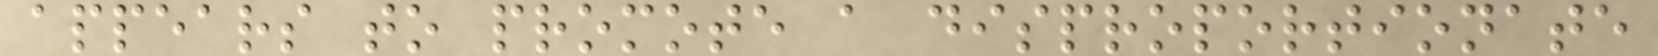appears to promote a disproportionate
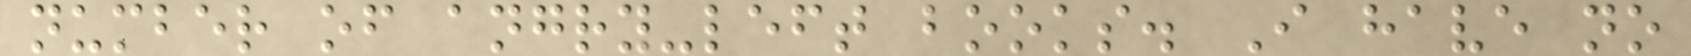number of angry-left books. I have no
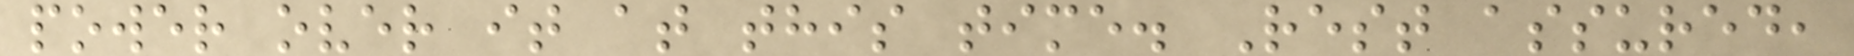power over it at this time. Rest assured,
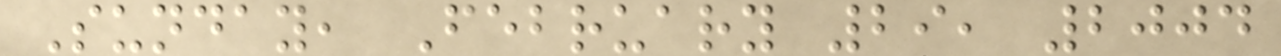Sunday, February 29, 2004
